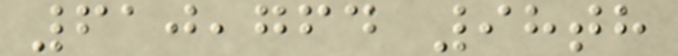610,764 98th
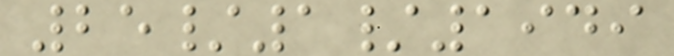25/1/1949
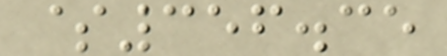$356.35
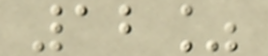12%
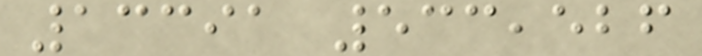13391 533,526
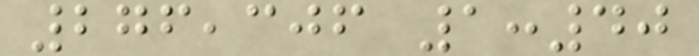276,306 1:40
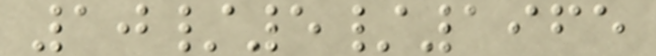10/5/1965
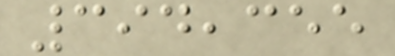394,355
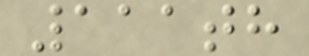111th
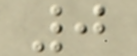0
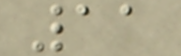11
